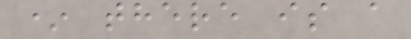* there is a
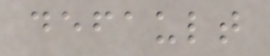default
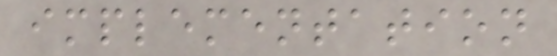implementation
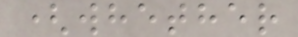(whether
